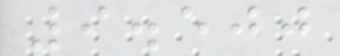9.500
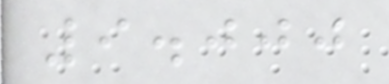9.000
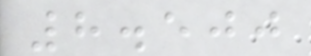8.500
